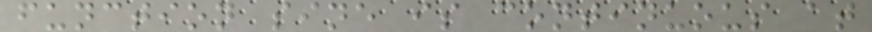function sine is continuous at
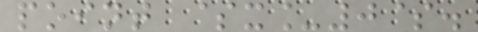point $x_0$.
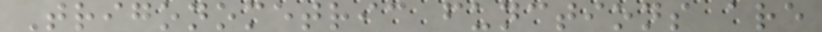Trigonometric functions are
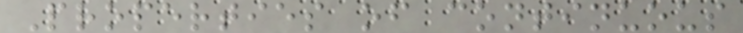Properties of continuous
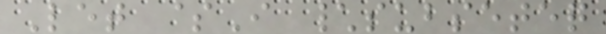Let $I \subseteq
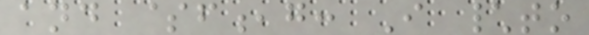and $f,g: I \to
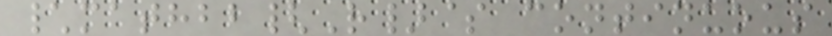\mathbb{R}$ continuous
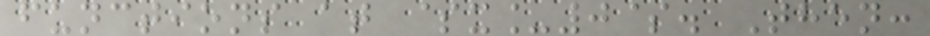functions at $x_0$. Then:
